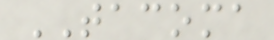TACOMA
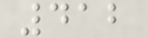412
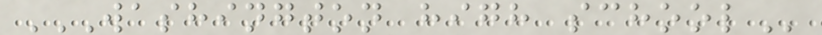WASHINGTON HIGH SCHOOL
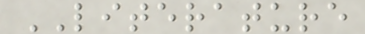LITERATURE
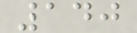140
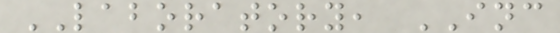LABORATORY, INC
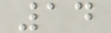14
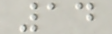14
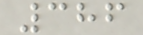386
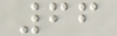66
